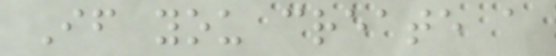If you create a
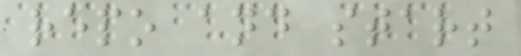repo and start
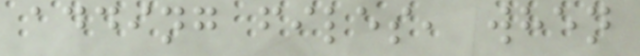adding files, when
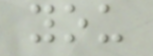you
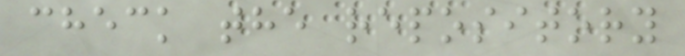check the repository
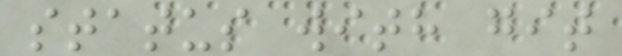status with git
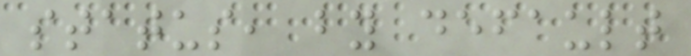status, by default
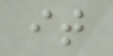it
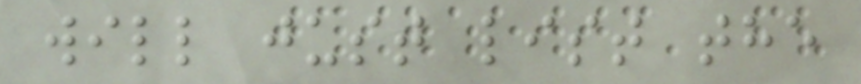will just list the
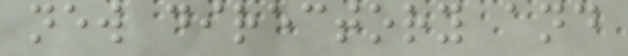new directory and
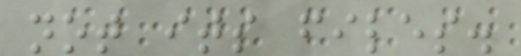not its files.
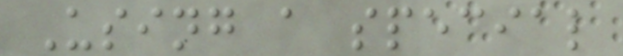Using a special
